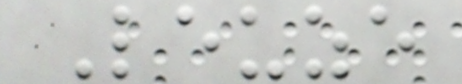Leuze
